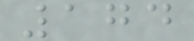174
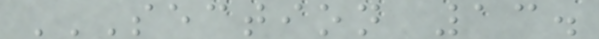SECTION 13.
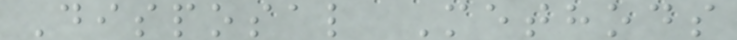Disposal Methods
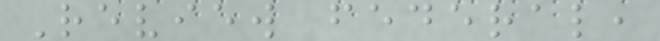Review federal,
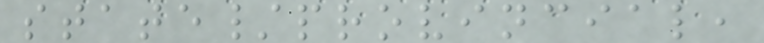state/provincial,
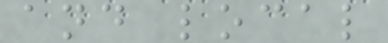and local
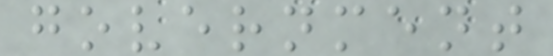government
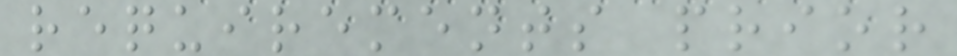requirements prior
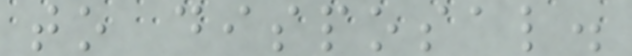to disposal.
